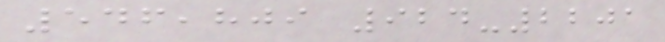546,809 924-2201
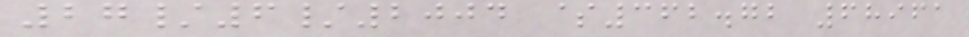27/6/2004 $362.72 68961
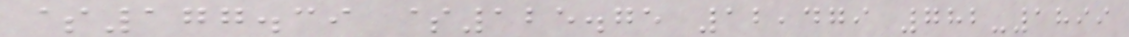$177.39 $125.75 12,479 782-1899
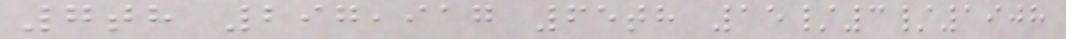7th 297,917 65th 15/3/1908
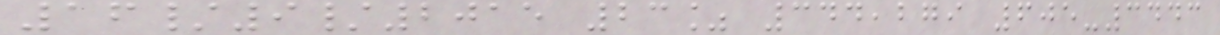16/9/2015 23% 344,279 605-3443
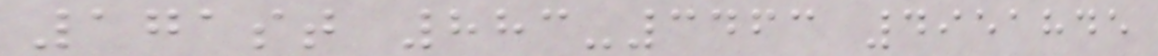171st 883-3463 4951845
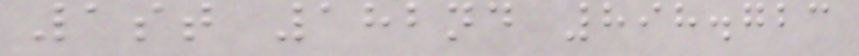1st 182nd 898.723
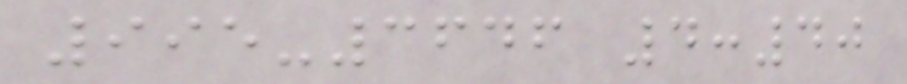995-3646 4:40
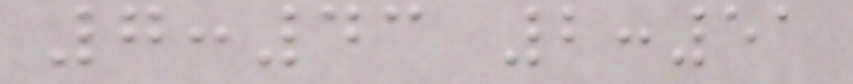7:43 2:51
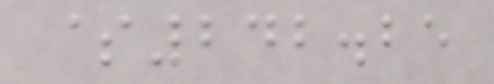$242.25
